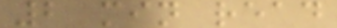2 min read
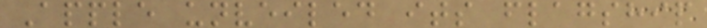Apple unveiled its flagship
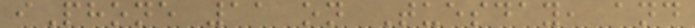iPhone 11 on Tuesday, and
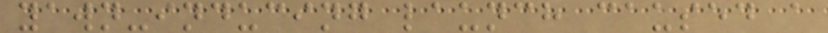yawn-inducing launch caused a
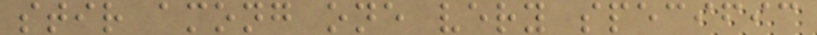stir among one very specific
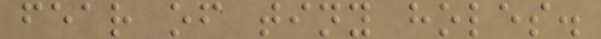fear of tiny holes.
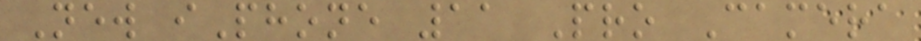New iPhone 11 Pro Camera
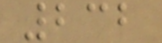232
